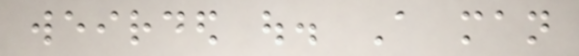weirded out. A man
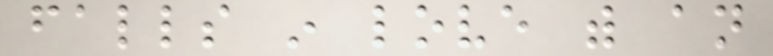falls in love with an
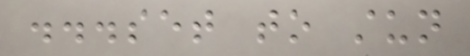...set to stun
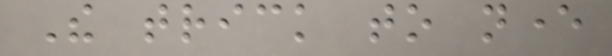The trick to never
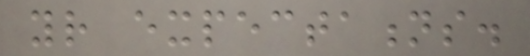your expectations.
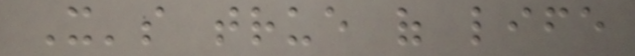It's true of life
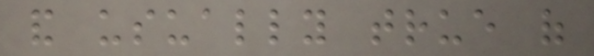and usually true of
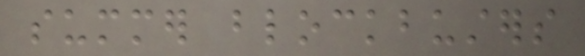summer blockbusters
